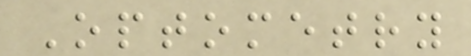Optometry
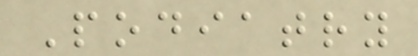Podiatry
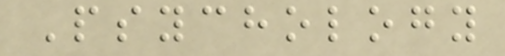Psychology
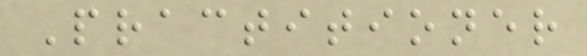Practitioner
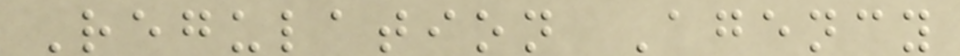Regulation Agency
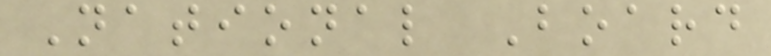National Board
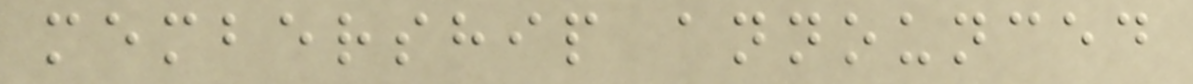membership announced
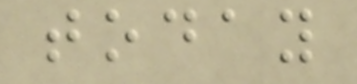today
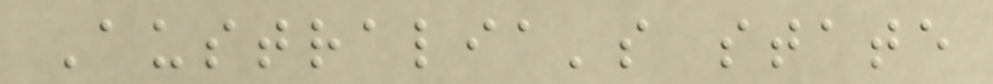Australia's state
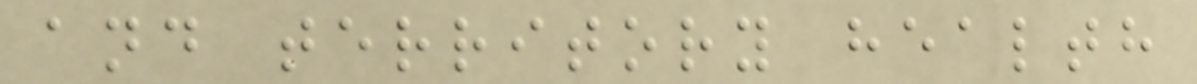and territory health
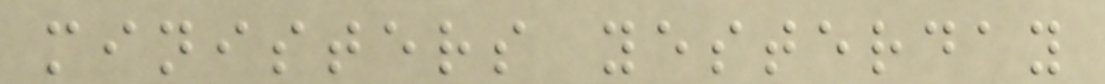ministers yesterday
